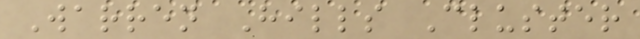Warren Hills Cluster
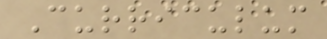Curriculum
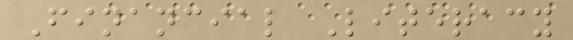Financial Literacy
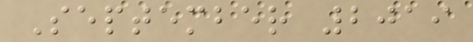September 2019
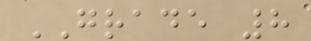GRADE 8
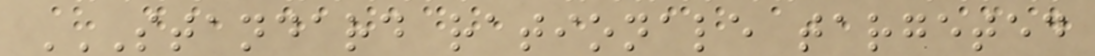STANDARD RATIONALE TARGETED
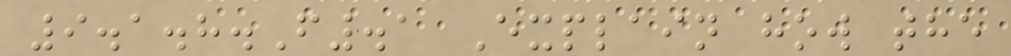9.1.8.F.1 Explain how the
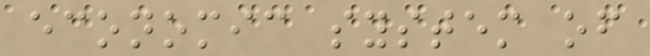economic system of
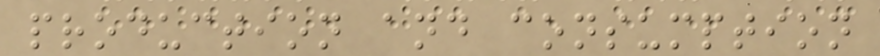production and consumption
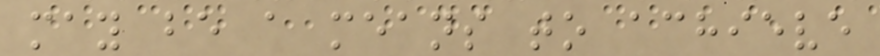may be a means to achieve
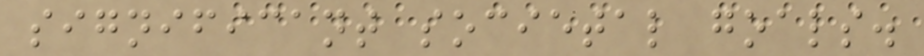significant societal goals.
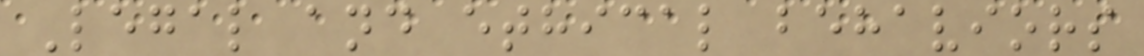Legal and ethical behaviors
